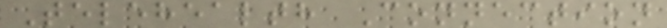Telehealth Connection
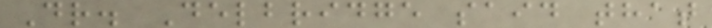Dr. Delbridge said that
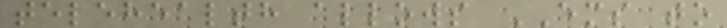telehealth allows EMS to
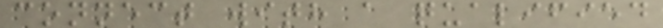connect with a qualified
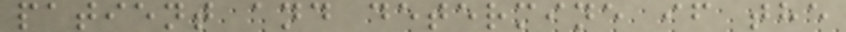patient and determine if the
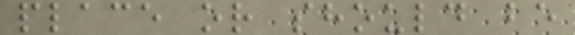place or should be
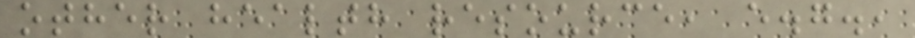other health resource, e.g.,
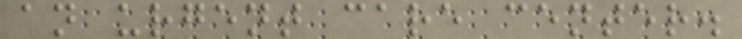an urgent care center.
